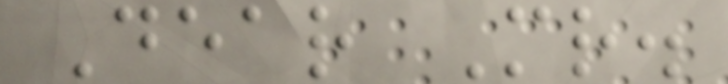Dear Mr.
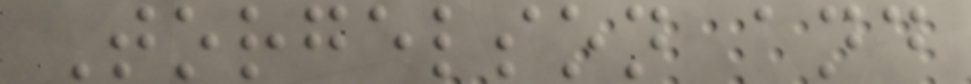Torgelson and
